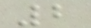2
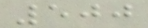500
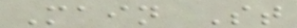Main St
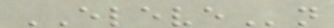ELEVEn
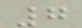7
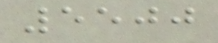5500
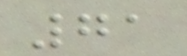71
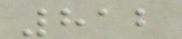812
